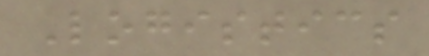Logistics
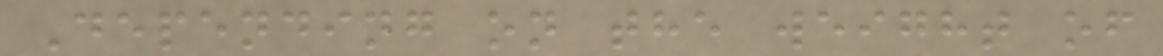Depending on the weight of
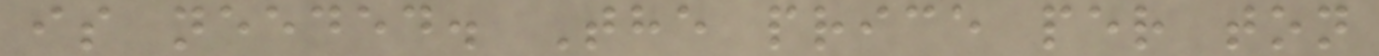is needed. The price per ton
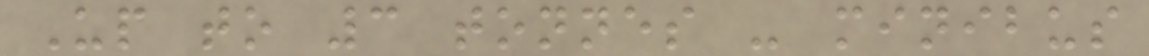Up to 3 tonnes - minibus
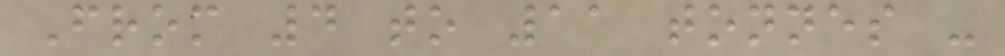From 4 to 11 tonnes -
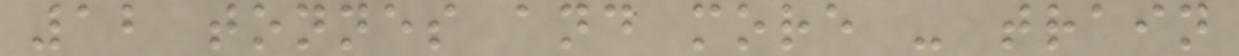12 tonnes and more - train
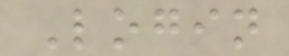Login
